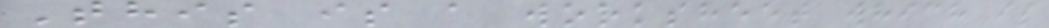This is a worksheet which is
